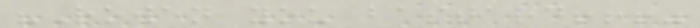"Rowen you bastard!!!"
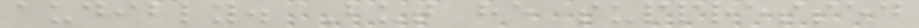audibly. But he suppressed
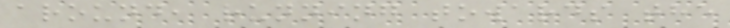around, running towards the
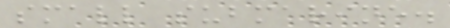small submarine.
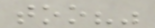too?"
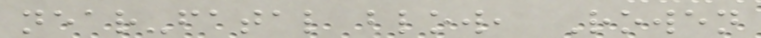near-fatal blow, Rowen
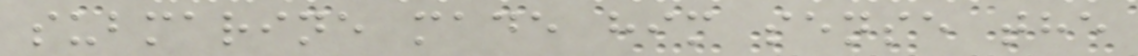submarine made him sense the
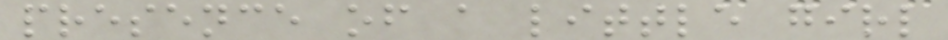presence of a little girl
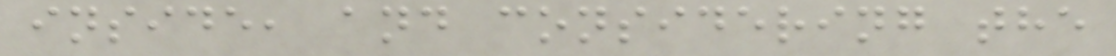inside, and considering the
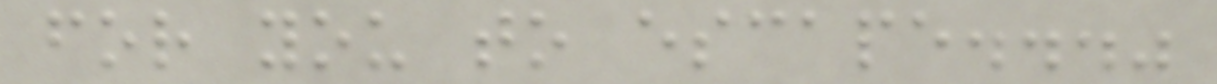for you to escape..."
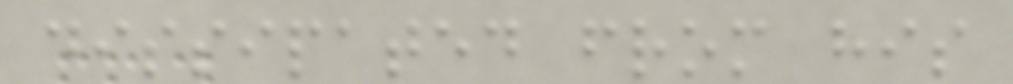dissipated from his
